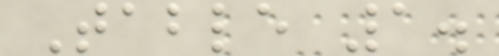Table 1.
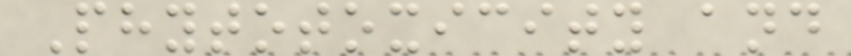Phytotoxicity and
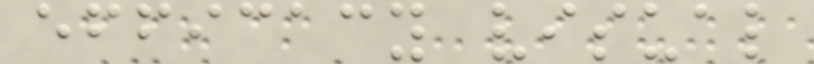efficacy visual
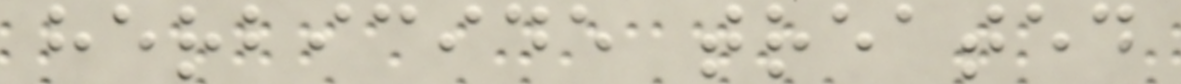herbicide treated
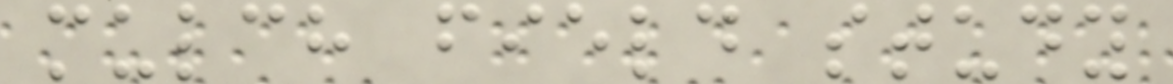mulch field study
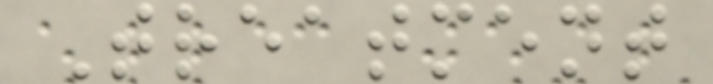Treatment
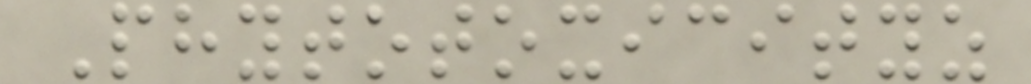Phytotoxicityz
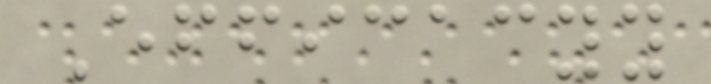Efficacyy
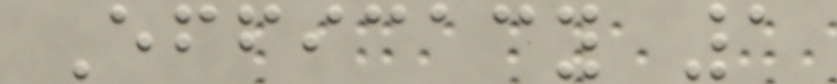Efficacy 1
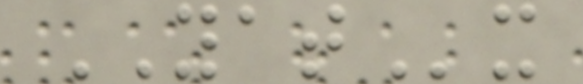YATx
